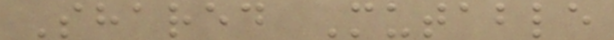Shared Mutable
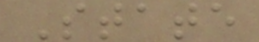State
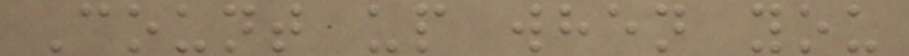Count up when you
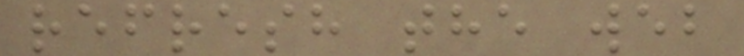refresh the web
